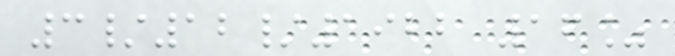3/12/1922 16%
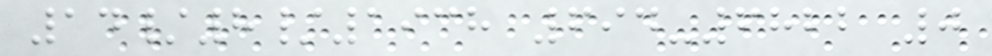14/8/1938 694-6822 0
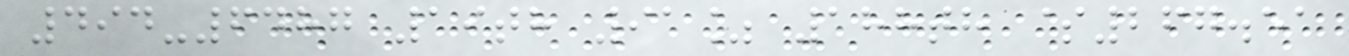494-6487 19th 91% 188th $267.51
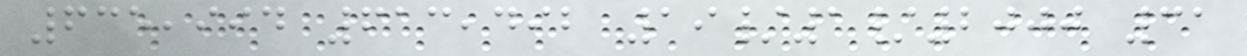635,994 613,492 19/1/2000 31
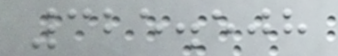325.508
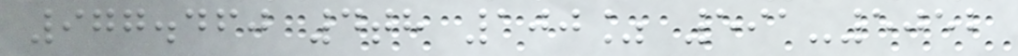977.460 4th 100% 591-5052
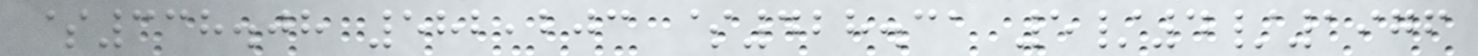$338.08 582,203 $428.31 5/4/1976
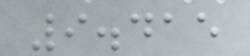9.415
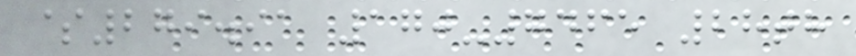$279.91 170-7465 28th
